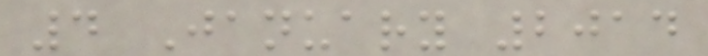4 January 2014
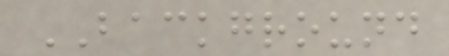BACKGROUND
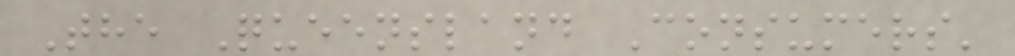The Queensland Consumers'
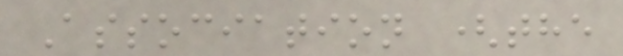Association (the
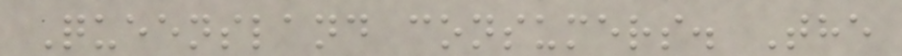Queensland consumers. The
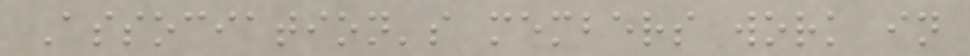Association's members work in
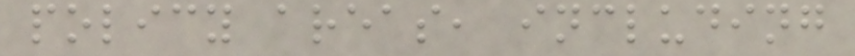policy areas, including
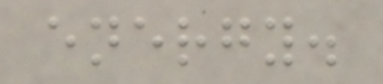energy.
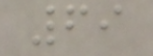69
